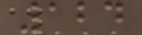124
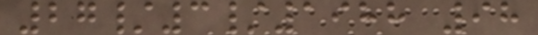27/3/1988 98
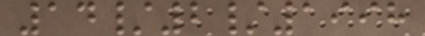14/2/1998
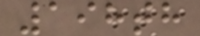198th
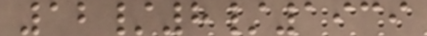12/8/1939
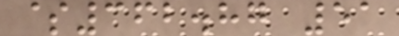$362.87 51
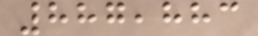887,883
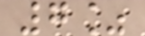7%
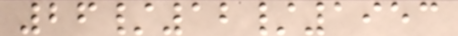26/12/1953
